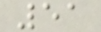51
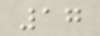17
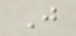J
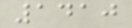1410
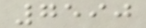7590
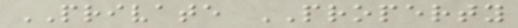PRIVATE PROPERTY
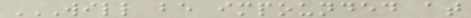WILL BE IMPOUNDED AT
